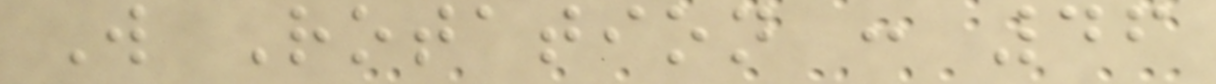W Rotation : 46
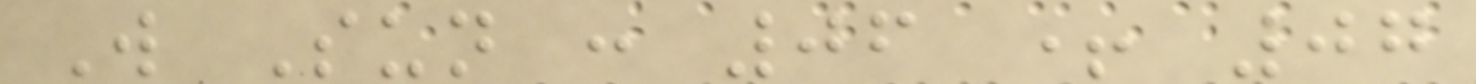W Sun : 06 + 07
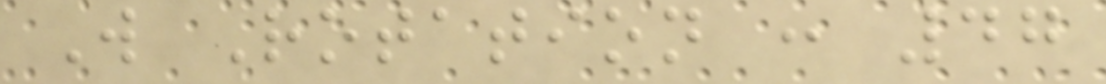W Rotation : 47
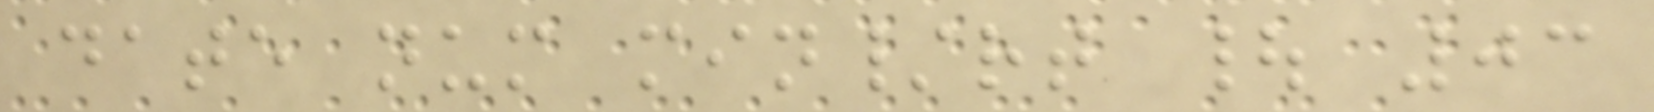date num min/rt | 03
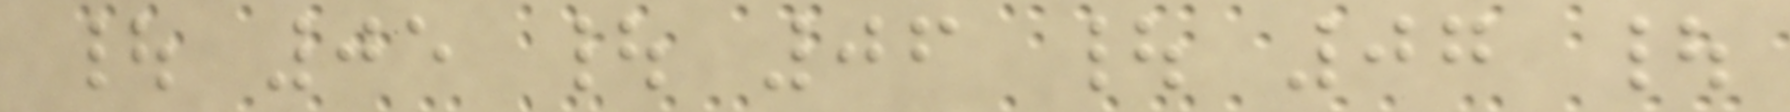| 05 | 06 | 07 |
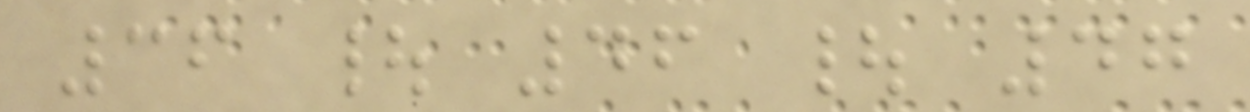36 | 46 | 47
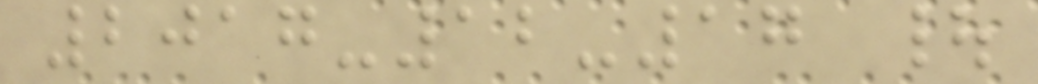2017-12-17 |
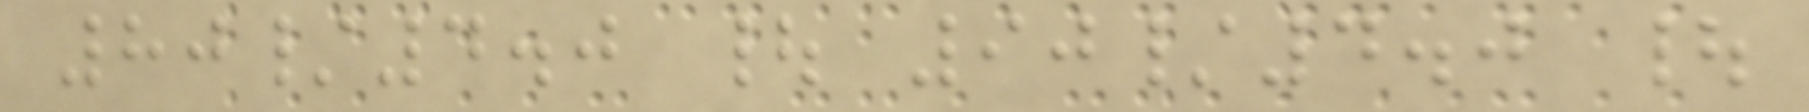80/4.0 | 90/4.0 |
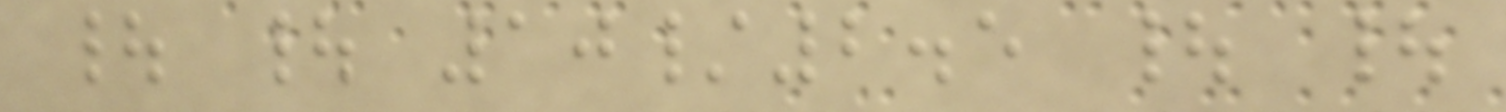| | 10/2.5 | |
